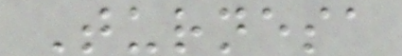Turnesa
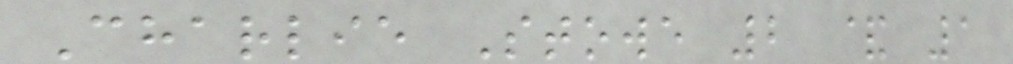Charlie Stowe 2 & 1
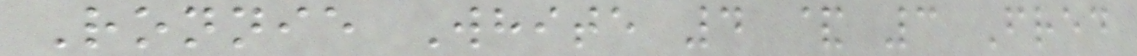Ronnie White 4 & 3 Fred
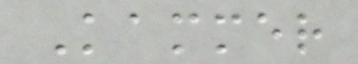Kammer
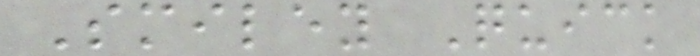Smiley Quick
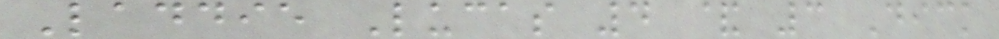Laddie Lucas 4 & 3 Dick
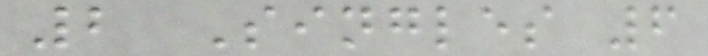2 Singles 6
